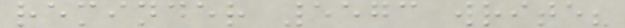reminder 5573 write?
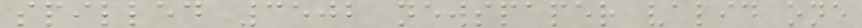spilled 3502 newspaper valid one
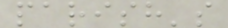parish's
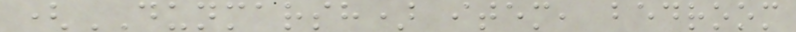(DUNMARSH) item, bedroom
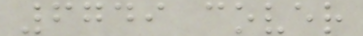6749 cover
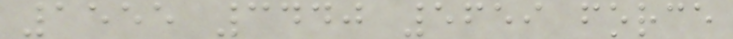1555 3440 5659 force
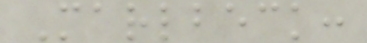Marlbeck:
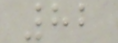82
